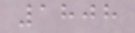1808
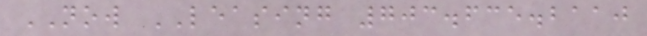NOW LEASING 703.635.2110
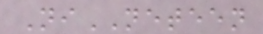NiNETEEN
